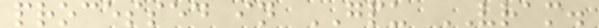processed in GPU VRAM.
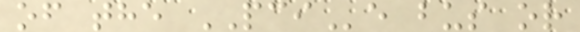of the PCIe bus or
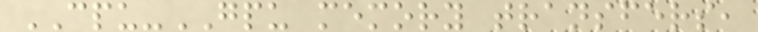CPU-GPU memory transfers,
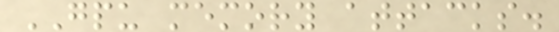GPU memory attacks.
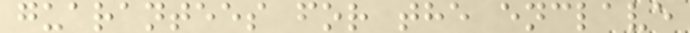guarantees for the enclave
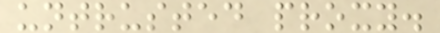untrusted proxy.
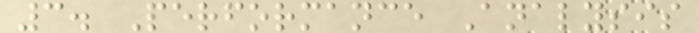3. Performance Analysis
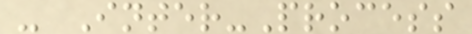- Inter-Process
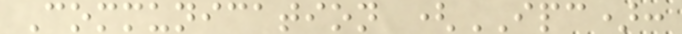Communication (IPC):
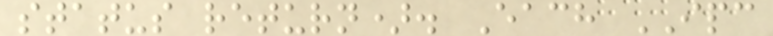status return). Each IPC
